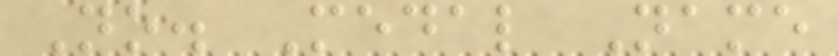No. Medal Name
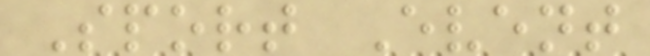Sport Event
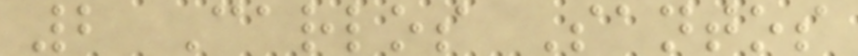2 Carlos Santos
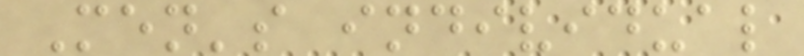Men's individual
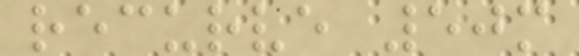recurve 50m
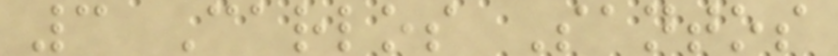3 Carlos Santos
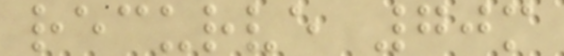recurve 70m
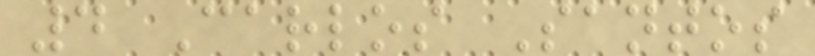4 Carlos Santos
